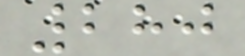280
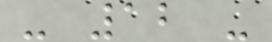- 12 -
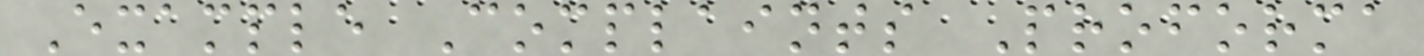Example Complaints Proforma
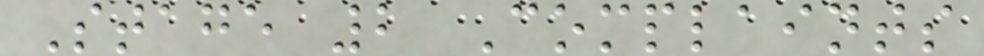Stage 2 Complaints
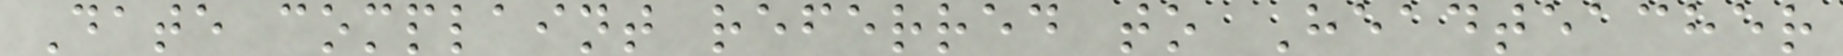Date complaint referred to Headteacher
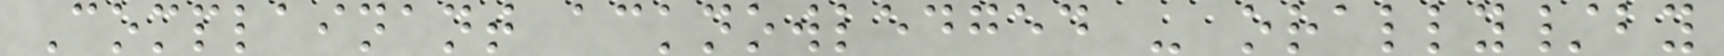Complainant acknowledged - orally/by
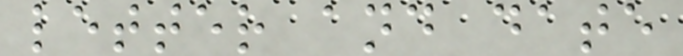letter and date
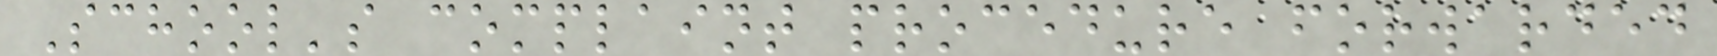School's complaint procedure forwarded
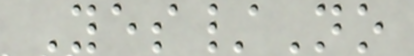Yes/No
